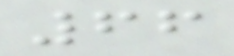66
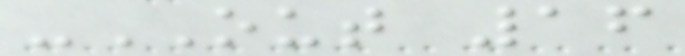-OUT 16
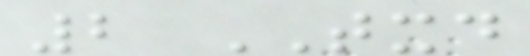2 TXD
